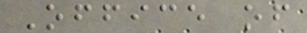Office of
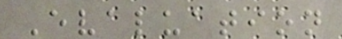Evaluation
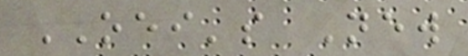OEI's New
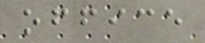office
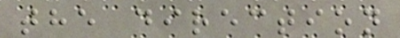the direction
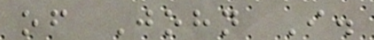of John I.
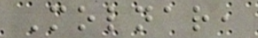Molnar,
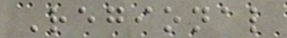Regional
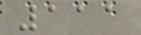111
